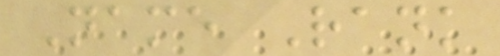Name Rank
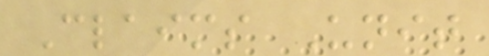Claims Unit
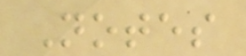Notes
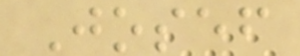Josef
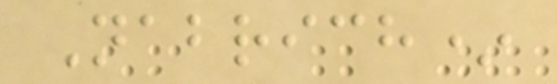Nabrich*
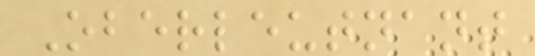Oberleutnant
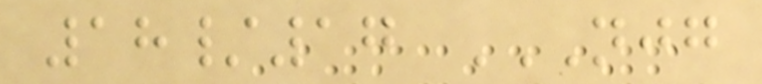18/17 NJG
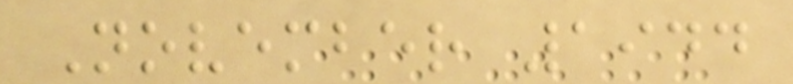November 1944
